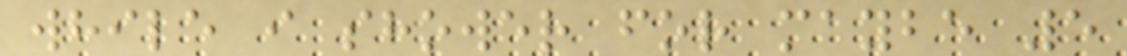while i shower for maybe 5
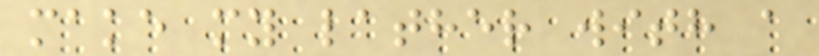make my lather with a
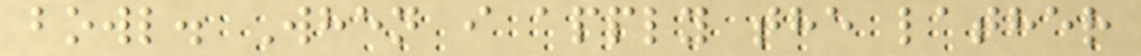bowl. When i apply the lather
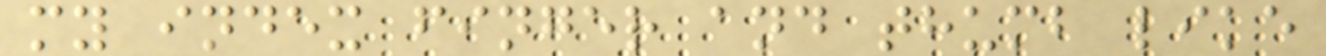my index finger and thumb like
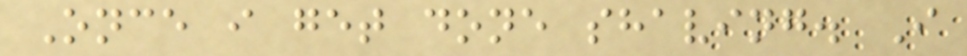Once i get done shaving. I
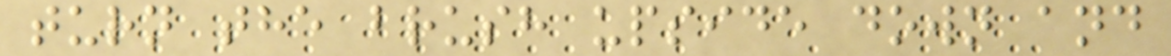turn the brush upside down and
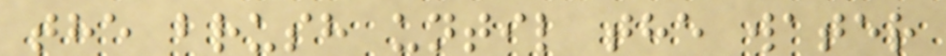the brush until the water
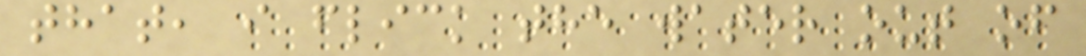that, i flick the water out of
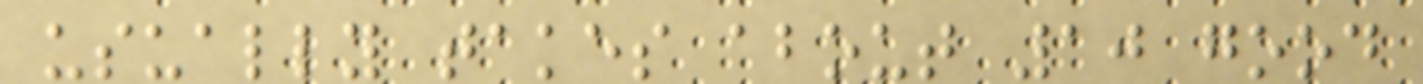usually takes about 10 good
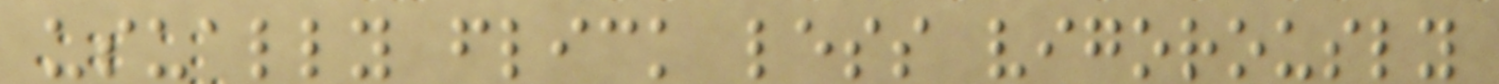usually flick less vigorously
